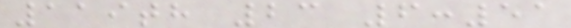119th 23 6:51
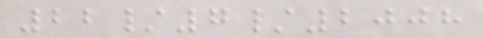22/7/2008
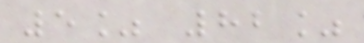5% 82%
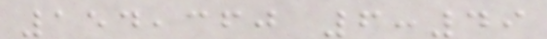154,360 6:49
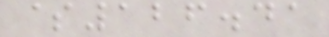$126.41
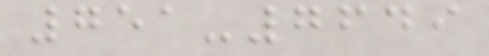751-7649
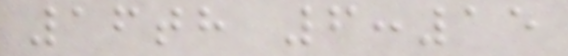16th 6:15
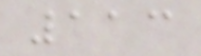113
